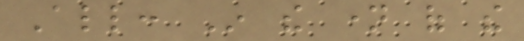All: In the name of the
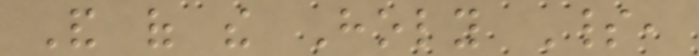And of the Holy Spirit,
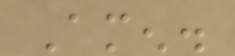Amen.
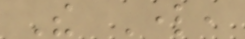The Lord,
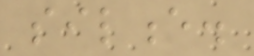silence.
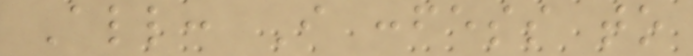All: I confess to
